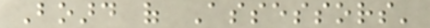Board of Assessors'
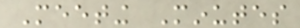Meeting Minutes
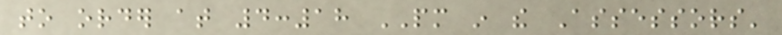to order at 4:18 PM in the Assessors'
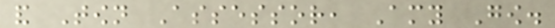and Town Assessor, Amy Gow.
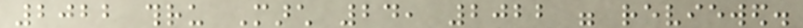2022 thru March 24, 2022 were reviewed.
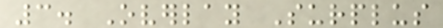3. Overlay Surplus
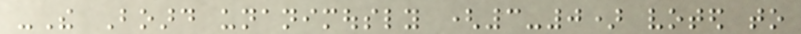-The Board unanimously (3-0) voted to
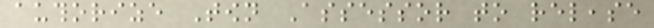authorize Town Assessor to release
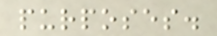purposes.
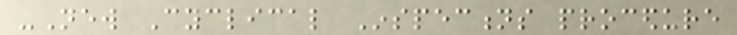-New Cyclical Inspections procedure
